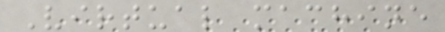Virtual machine
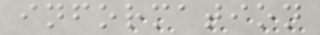information
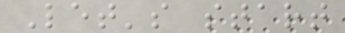Let's start
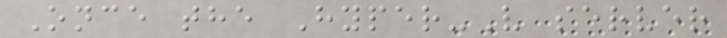Once the Hyper-V server
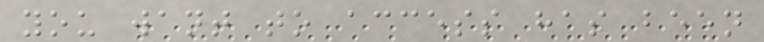you want to access has been
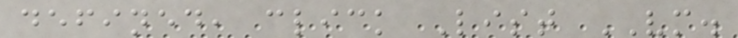defined, click List VM.
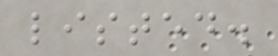listed.
